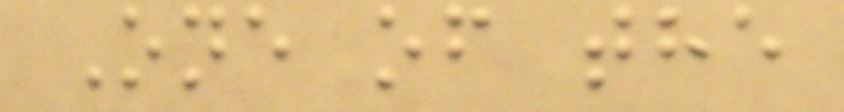One of the
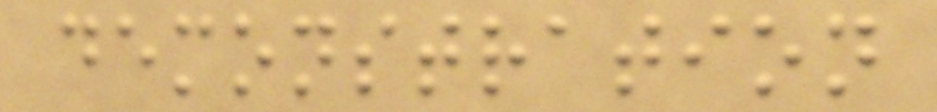demonstration
